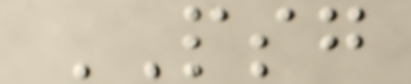PSG
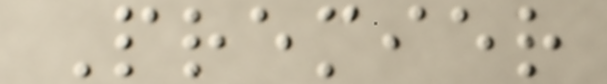Premier
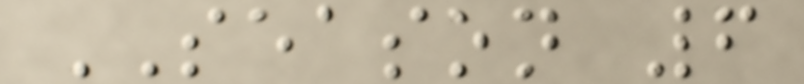SEASON 6
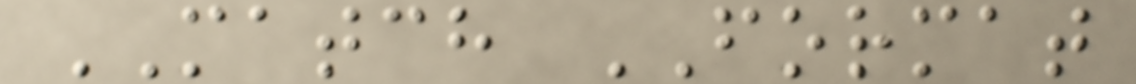MATCH FORMAT
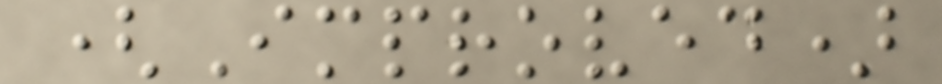(Improved)
